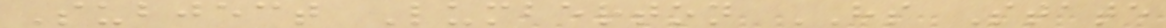Subject Lumberton HS State
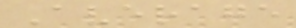Average
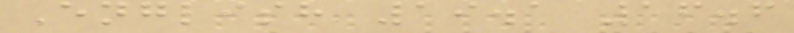English 19.1 16.6
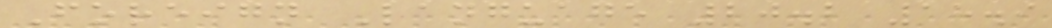Foreign Language 20.2 18.9
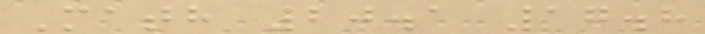Math 20.1 17.8
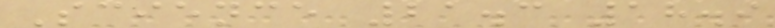Science 21.3 18.9
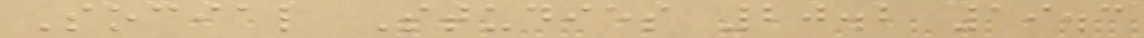Social Studies 20.2 19.3
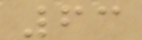63
